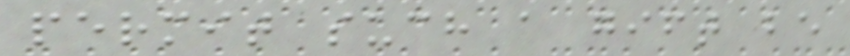permit such a gift be
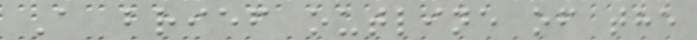A brief outline of the
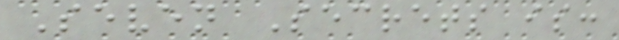Seven Secrets is:
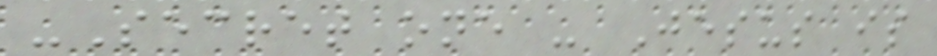-Secret one - Jesus is
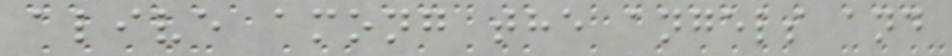alive among the angels and
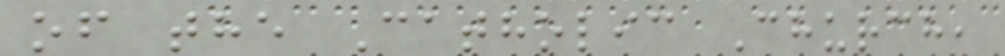of the Catholic Church,
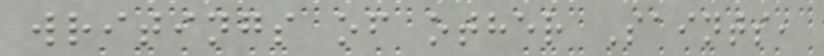writings of other Saints,
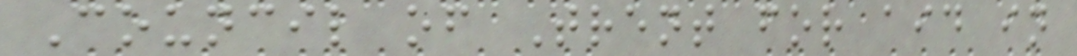Council of Trent for aid in
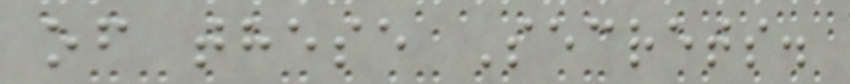of these Secrets.
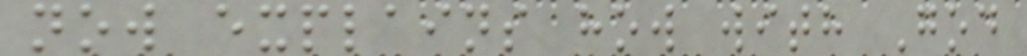now explains how with God
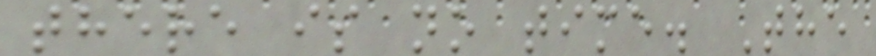there is no time. The
